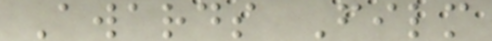Awards Film
